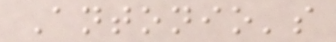Antonio's
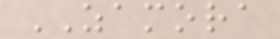ZAMORA
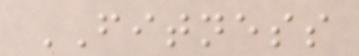FITNESS
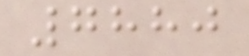7880
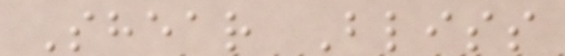Shear Bliss
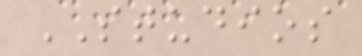STUDIOS
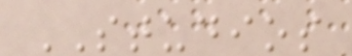STUDIOS
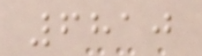6810
